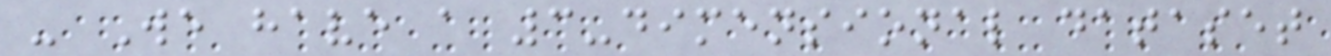- We have a 3-dimensional dataset
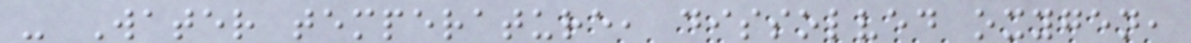- Water temperature, dissolved oxygen,
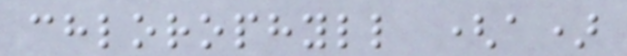chlorophyll (a)
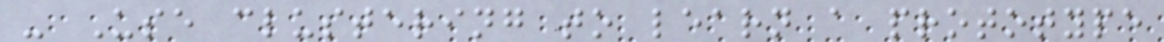- Use clustering to learn a prototype
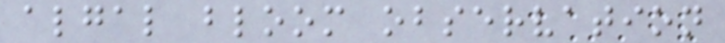algal bloom observation
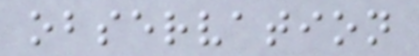observation
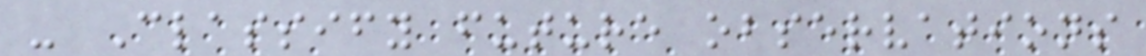- Classify future observations
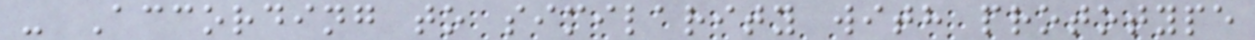- According to similarity with prototype
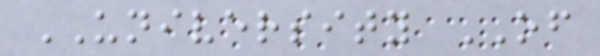UNIVERSITY OF
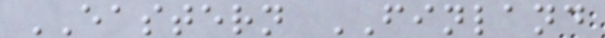EASTERN FINLAND
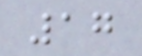17
